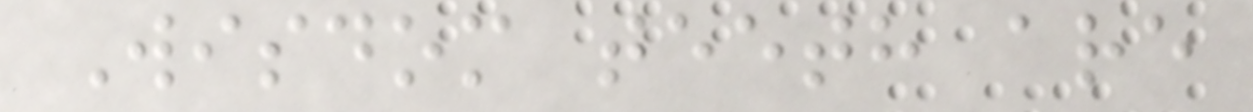Wisdom teeth are
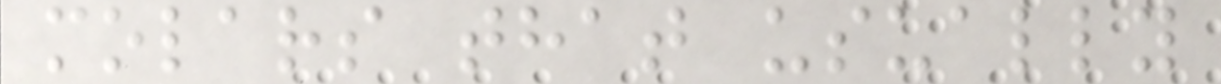molars that usually
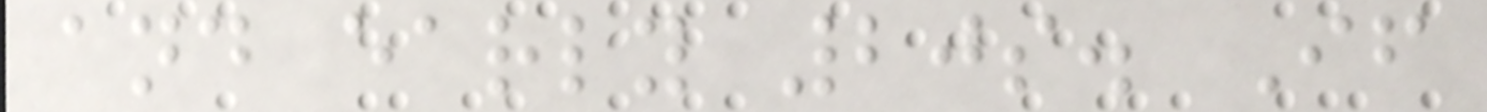and early 20s. If
